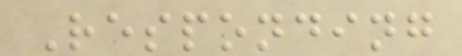Responding
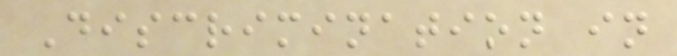Discrimination in
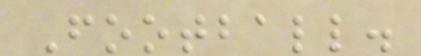Football.
